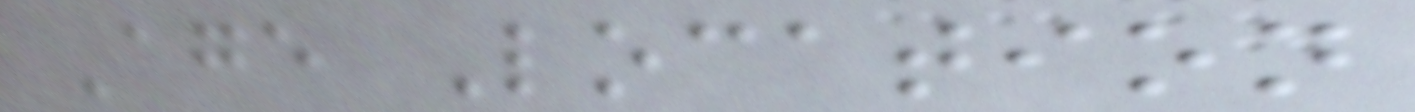Age Location
